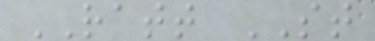RATT ST
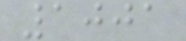1001
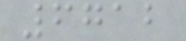6712
